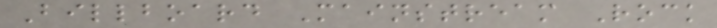Billboard Mainstream Rock
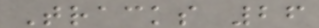Tracks 26
